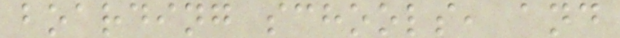boarding schools, and
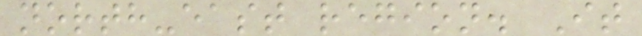north-east region. It
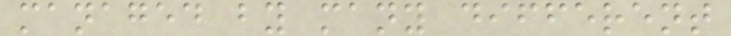managed by many different
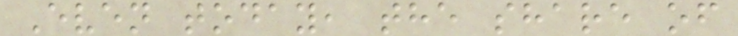Even today, the share of
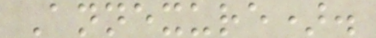Annexure).
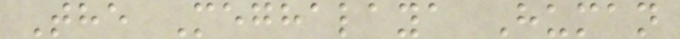The Meghalaya Human
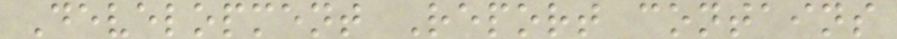Development Report contains
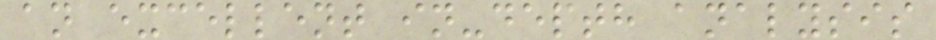an excellent in-depth analysis
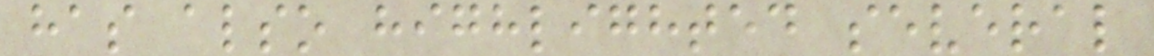has also highlighted several
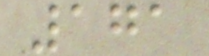171
